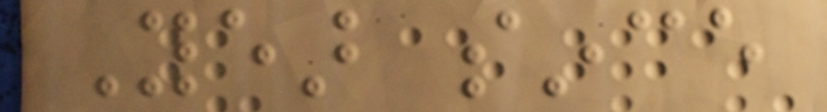Year since
